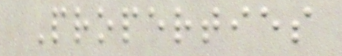Properties
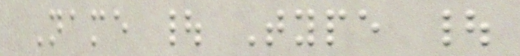Name | Type |
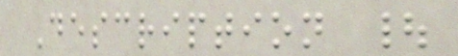Description |
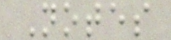Notes
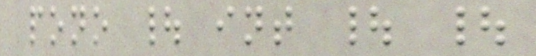pono | int | |
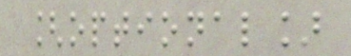[optional]
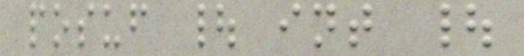posuf | int |
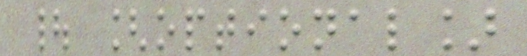| [optional]
